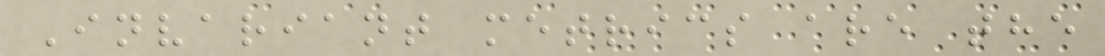Invariant metrics are the
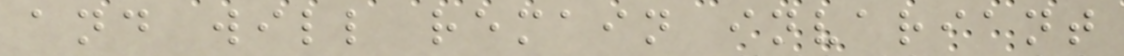and will remain invariant
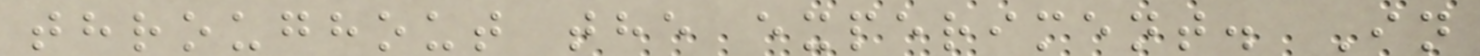throughout the experiment. In
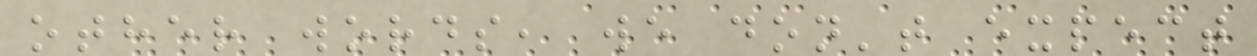other words, we don't expect
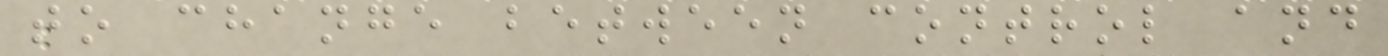to change between control and
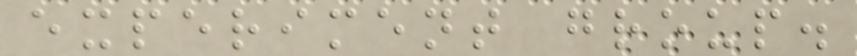experiment group.
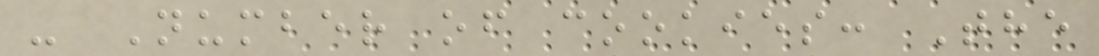- Number of cookies: The
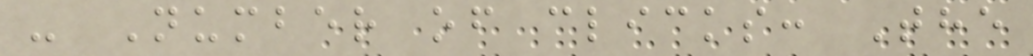- Number of clicks: The
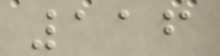116
